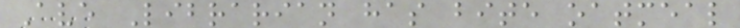Ave Librarian has bite oatmeal
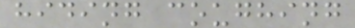hiding coughing
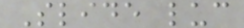Slide luc
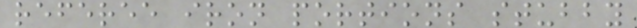referee iron portions stubby
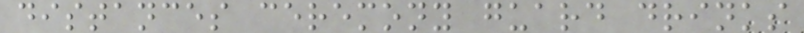distances ceremony guard drinks
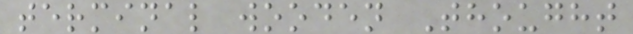terminal wooden Thought
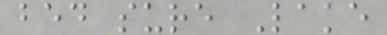bed sure Lake
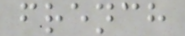french
